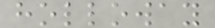holloway
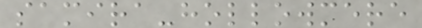samira-hollowmere
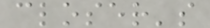closer's
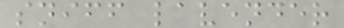sniff lavender
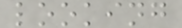looking
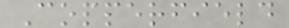Copperfield
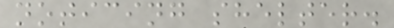noticing shelter.
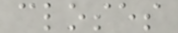closes
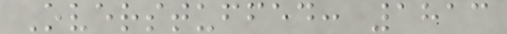Overstuffed: 1813
